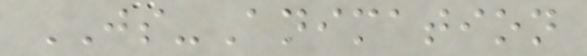JS-Animation
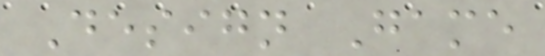Design Game
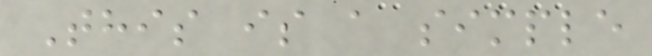This is a simple
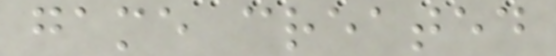game created
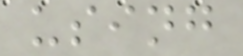using
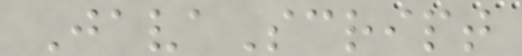JavaScript
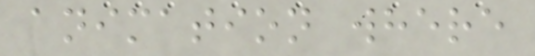animation where
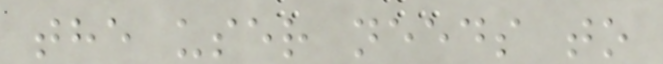the user needs to
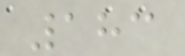183
